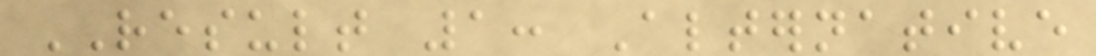RESULT 1: Alternative
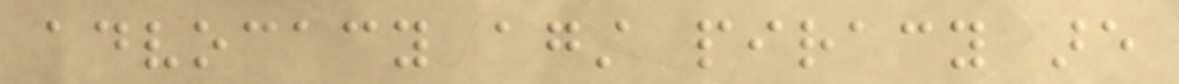advocacy against piracy are
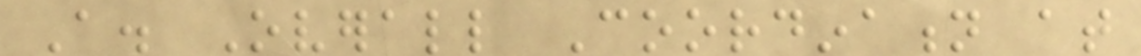A. Overall Coordination at
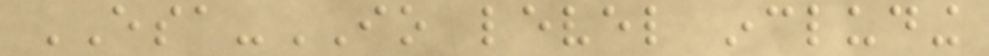ESA-IO level including
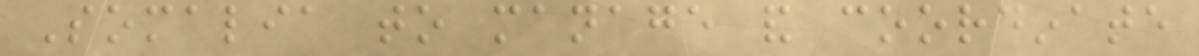Somalia to manage and coordinate
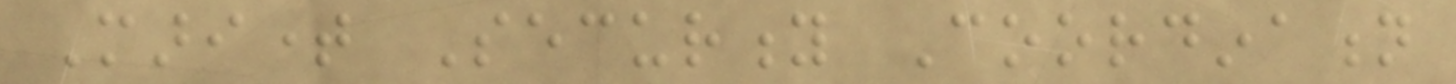Maritime Security Coordination
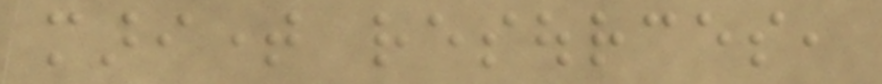maritime resources,
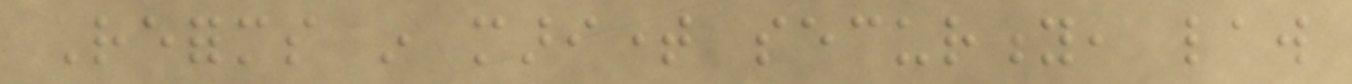Reforms in maritime security, law
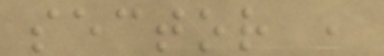sector ,
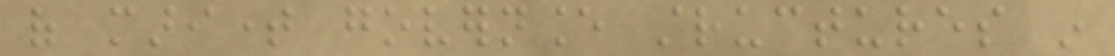of maritime governance structures in
